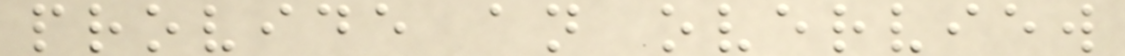provide an overview
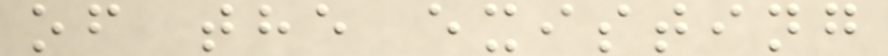of the existing
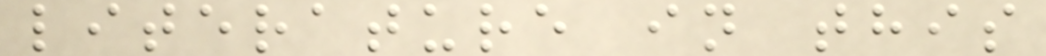literature in this
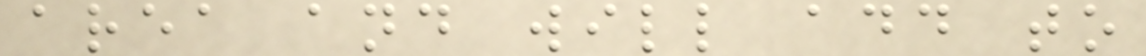area and will add to
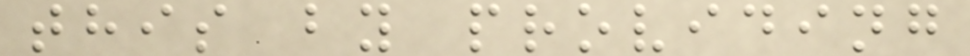this by providing
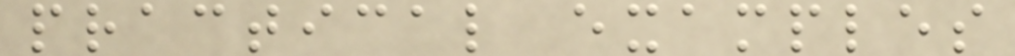practical examples
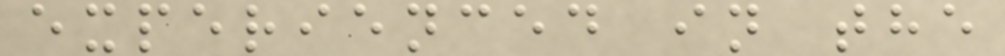experienced in the
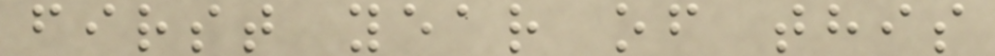first year of this
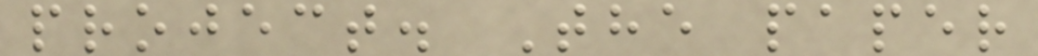project. The paper
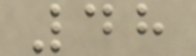48
